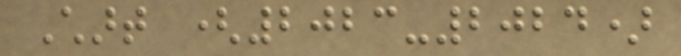Chart (2023-2024)
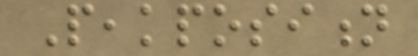Peakposition
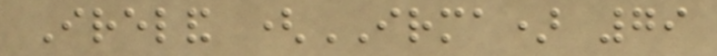Ireland (IRMA) 79
